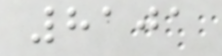8101
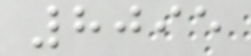8095
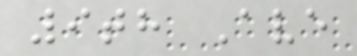9th Ave
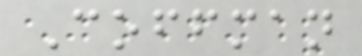Coffman
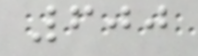600
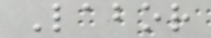Labor
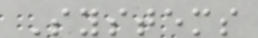Systems
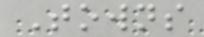Towns
